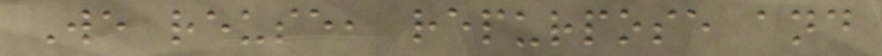We reuse, repurpose and
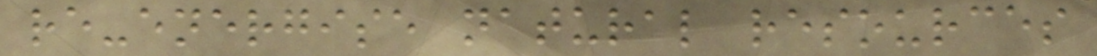re-energise natural resources
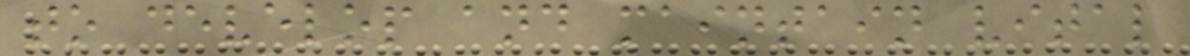to develop and maintain vital
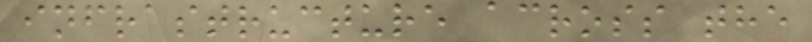infrastructure across the
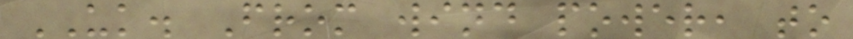UK. From wind power, to
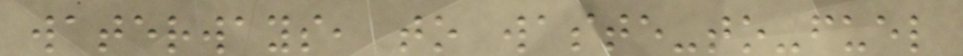waterways, to waste-to-fuel
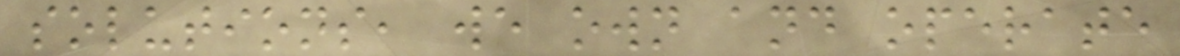solutions, we own and operate
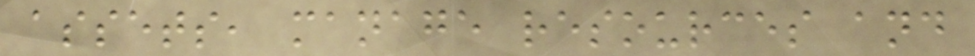assets, manage resources and
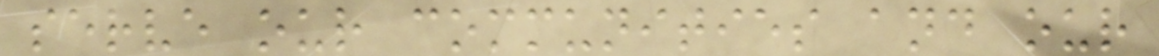serve our communities and our
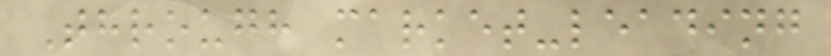Through market-leading
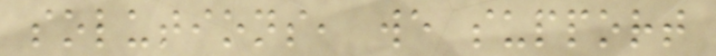solutions, we support
